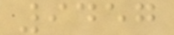9457
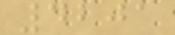4201
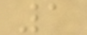1
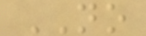NO
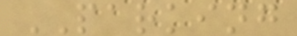PARKING
